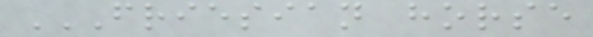FRIESIAN HORSE
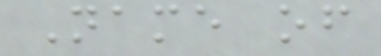Name of
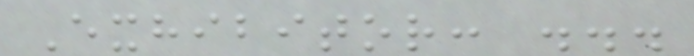Exhibitor: ...
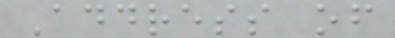Address of
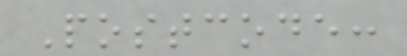Postcode:
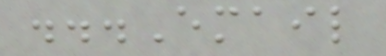...Email
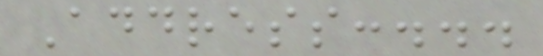Address:...
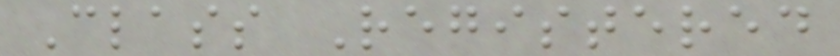Class Registered
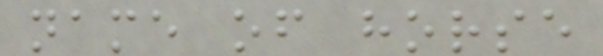name of horse
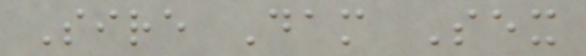Sire Dam Sex
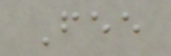Fee
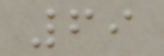69
